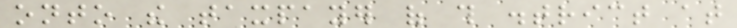onto the taxpayer of this district at
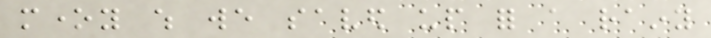money which we saved up for a rainy
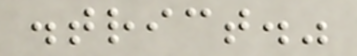district."
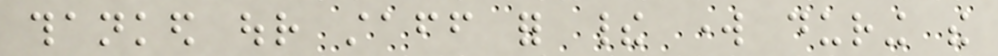thanked our staff for their work during the
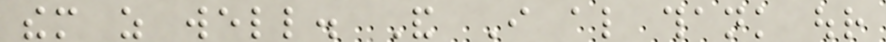them as well. And I also thank our
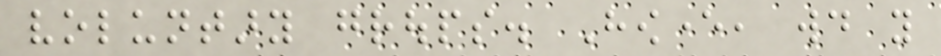voluntary groups. However, would you
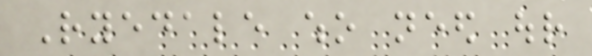Ryedale who need our
